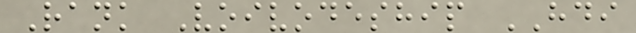Rank Voivodeship HDI
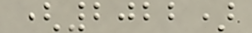(2022)
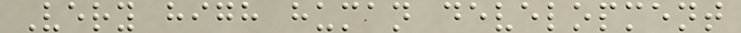Very high human development
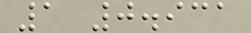1 0.931
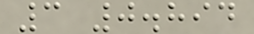3 0.894
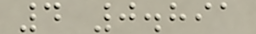4 0.891
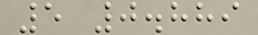5 0.889
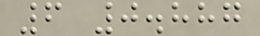6 0.887
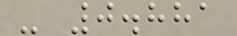- 0.881
